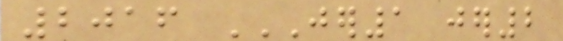2016 JER1 JER2
